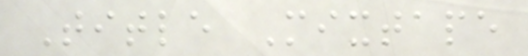Title Mixtape
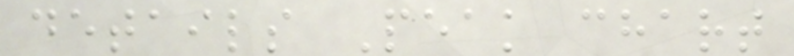details Peak chart
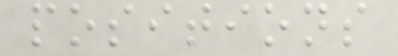positions
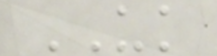UK
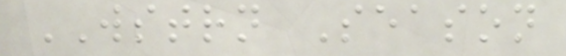WSTRN Season
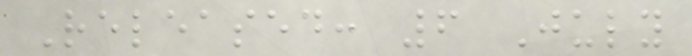Released: 6 July
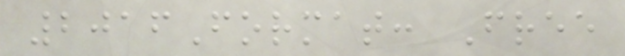2016Format: Free
